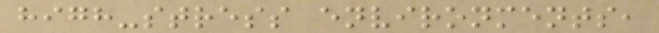high-stress environments,
